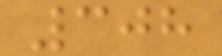308
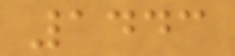1443
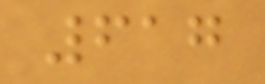617
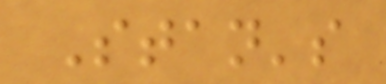Stan's
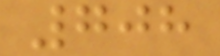708
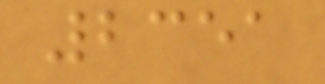2351
